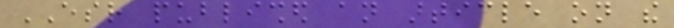ESR published an article on the
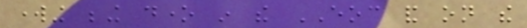working being done in the EOC and on the
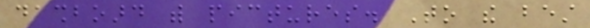dashboard with pictures. To the best
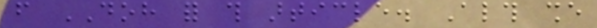from DOH for this article. Although she
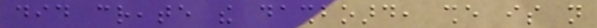did create the dashboard, she is not
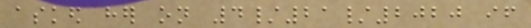asked her on 4/21/2020 if
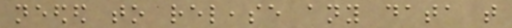needed to release any data that
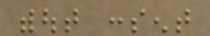without consent
